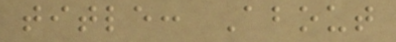title: About
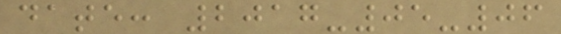date: 2017-05-06
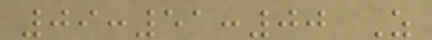09:51:00 Z
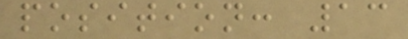position: 13
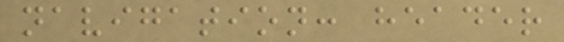navigation: header
